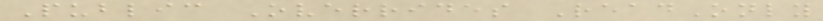Public Overrides ReadOnly
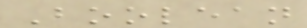Boolean
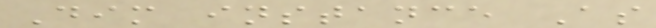Dim instance As
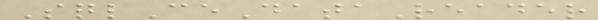SqlCeDataReader
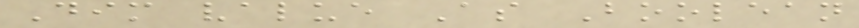Dim value As Boolean
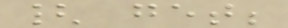{ get;
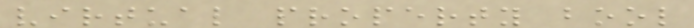virtual property bool
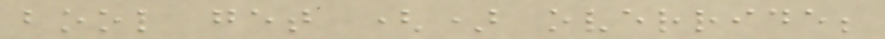bool get () override;
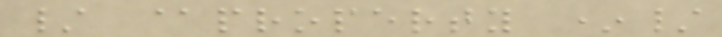/ @property */
